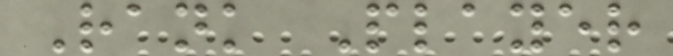Rank Player
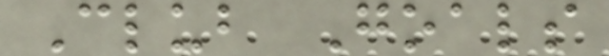Club Goals
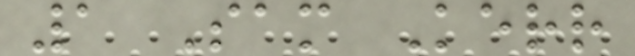1 Sam Kerr
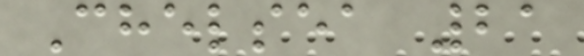Chelsea 21
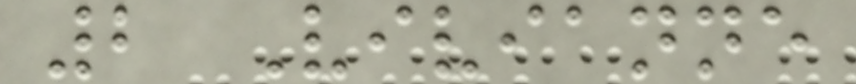2 Vivianne
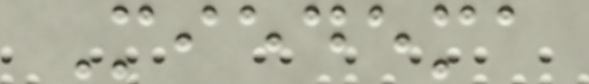Miedema
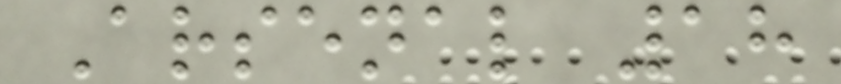Arsenal 18
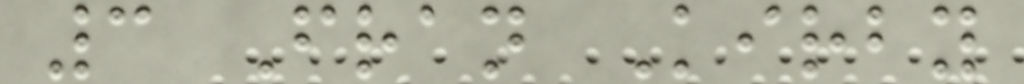3 Fran Kirby
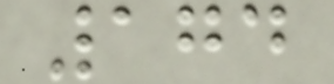174
